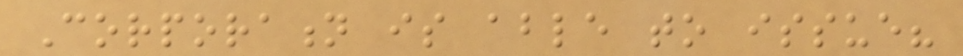Corporation is able to issue?
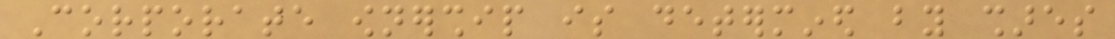Corporate ownership is determined by shares
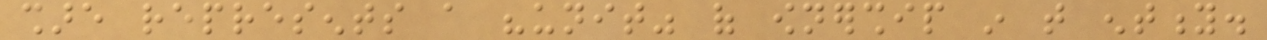share represents a "unit" of ownership in that entity.
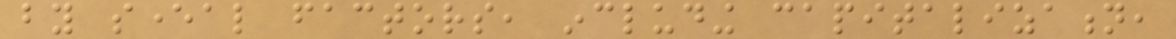by several factors, including capitalization,
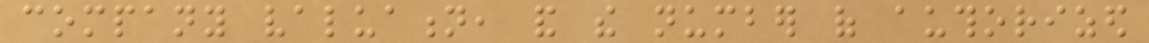company valuation, and the number of authorized
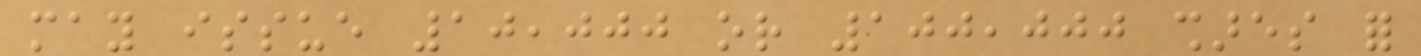may issue 10,000 or 100,000 shares for
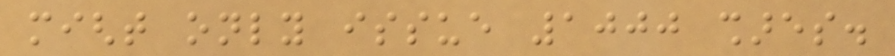might only issue 1000 shares.
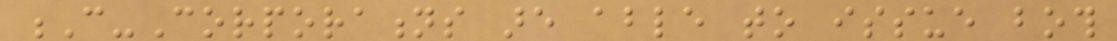C-Corporations are able to issue both
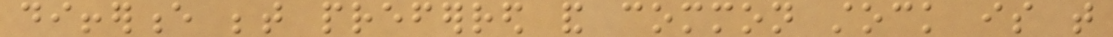difference between preferred and common stock is that
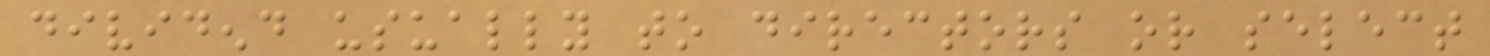dividend usually to directors or select
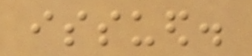issued.
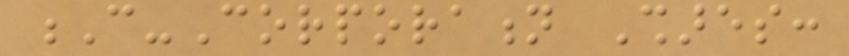C-Corporation Shares:
